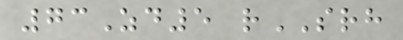73Zd5 rSRH
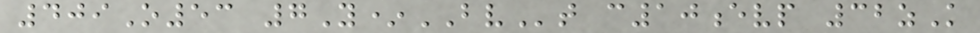409O53 7Y*BVt c10evp 32zK
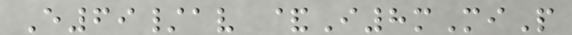E69/av &I8mMiP
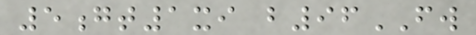5gt1xi b96FW
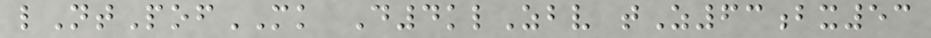lNtPofMK D4klZbv tZ63bx53
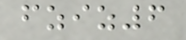fziz6
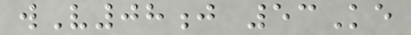wV08j 53Ke
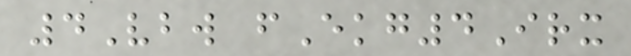4Vbw fEkg4Irx
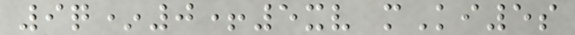9q*0+5xv mKi5s
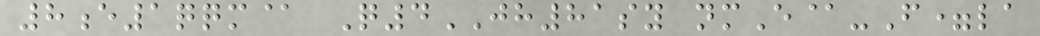8e1qqm@ Q4JH81sy nmE@-F=la
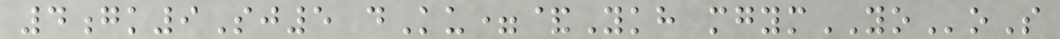4gk9Sj5 dKu=&Ykh mgymYOoS
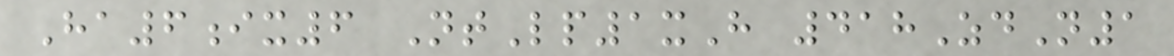Ha6ix6 NtLp1xH 418ZdN1
